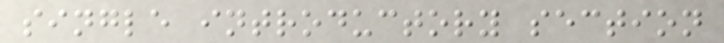single introductory section
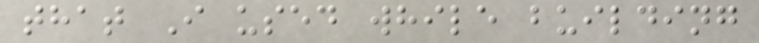that I used while building
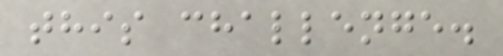this challenge.
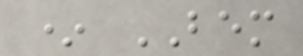* BEM
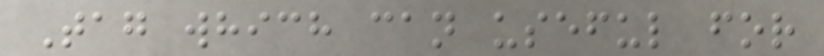Tag which can useful for
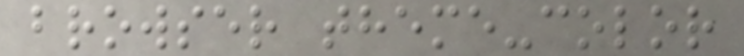browser theme-color
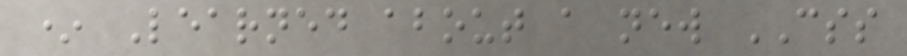* Learned about a new CSS
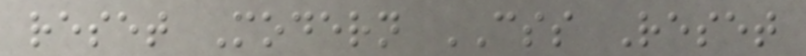reset Modern CSS Reset
